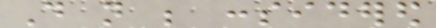Do not be considered
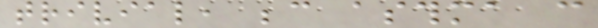trivial, because asthma can
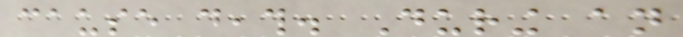cause death. During an
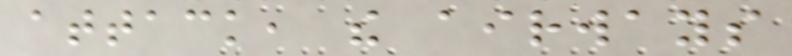attack, the airways
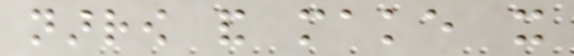narrow and make it
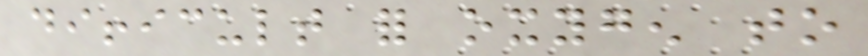difficult for oxygen to
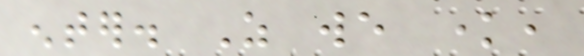enter. As we know,
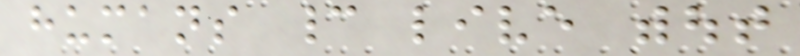humans cannot live without
